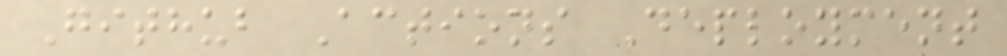Github Actions Deployment
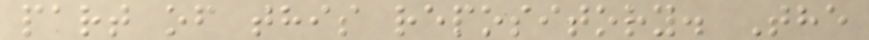part of this repository. The
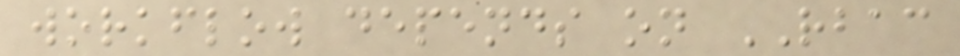workflow depends on RBAC
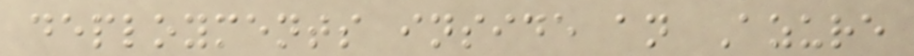deployments inside an Azure
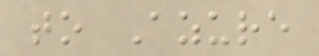to Azure
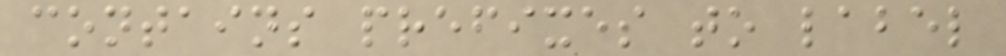contains prefixes to label
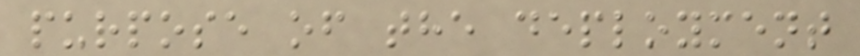purpose of the deployment
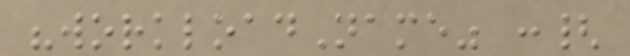"workloadName" :{
